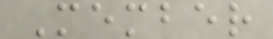Member
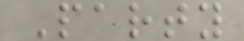Party
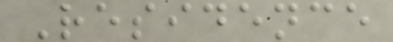Residence
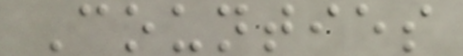Counties
